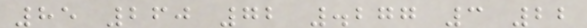85 260 72 .277 3 22
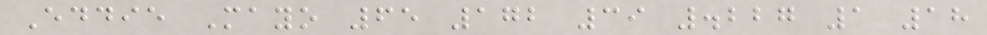Eddie Mayo 65 172 39 .227 1 18
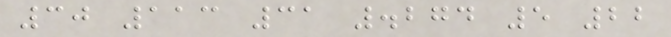30 113 31 .274 5 22
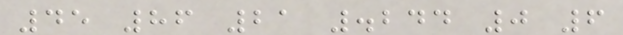45 86 21 .244 0 6
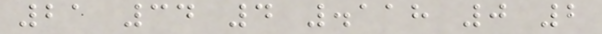21 34 4 .118 0 2
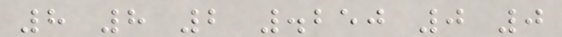8 8 2 .250 0 0
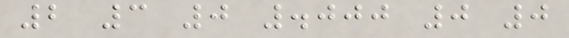2 3 0 .000 0 0
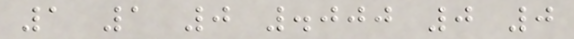1 1 0 .000 0 0
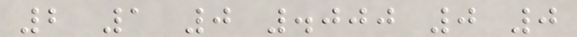2 1 0 .000 0 0
